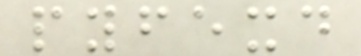pyfexd
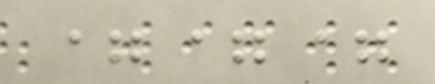===
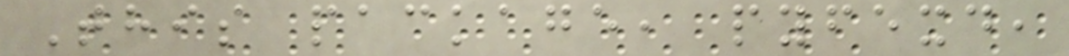This package, pyfexd,
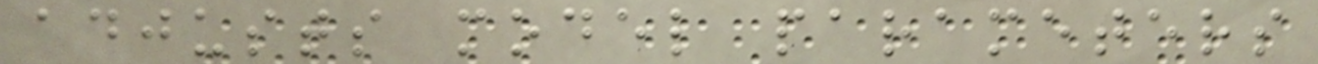adjusts model parameters
